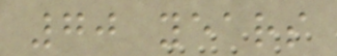70 years
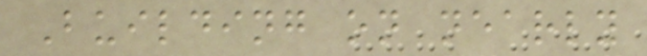Building on nearly
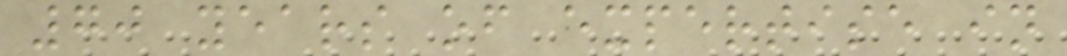70 years of expertise in
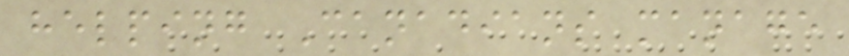helping Canadians manage
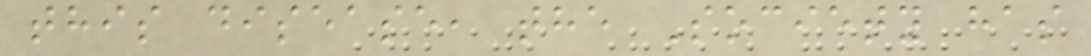this disease, the Society has
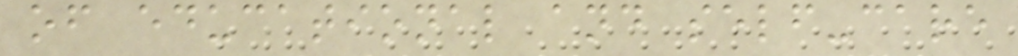of educational and self-care
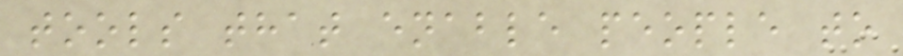tools that enable people to
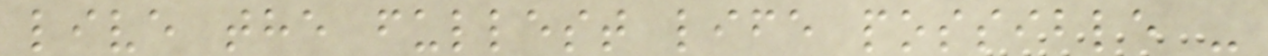live the fullest life possible -
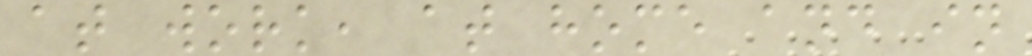at work, at home and in
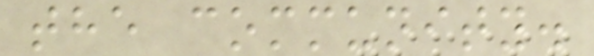the community.
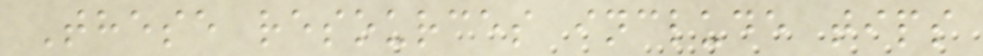These resources include tips
